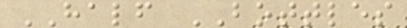HALF BOTTLES
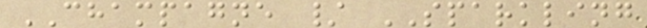CHAMPAGNE / SPARKLING
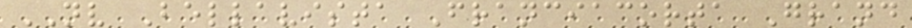NV Bellavista Franciacorta Grand
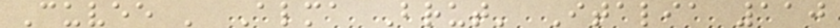Cuvee ' Alma Brut' Italia 110
